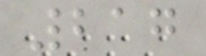217
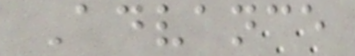Advance
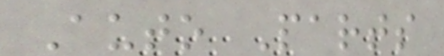Auto Parts
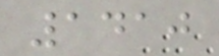1410
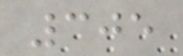305
